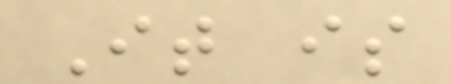It is
